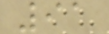91
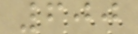600
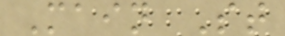Main St
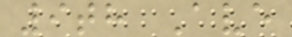9th Ave
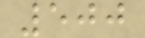500
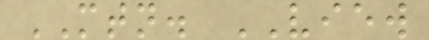MTN. VIEW
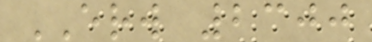ERW 2300
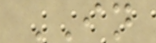IN
